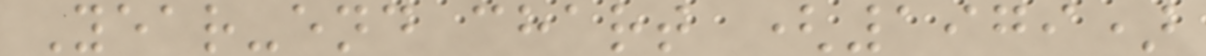Year-end chart (1979)
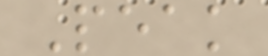Peak
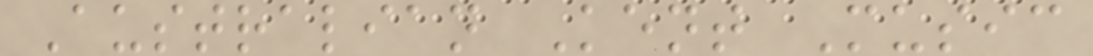Australian Kent Music
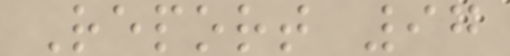Report 97
